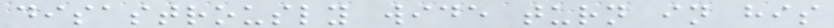disastrously wide turn in his
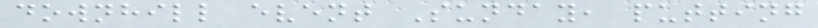downhill event Sunday, putting
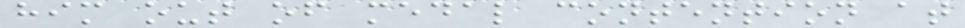him out of medal contention at
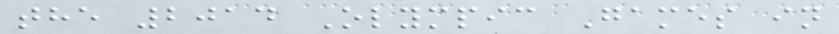the 2014 Olympic Games in
